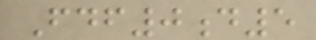Fdf0d5
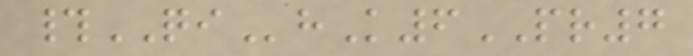#QIhK6PR7
